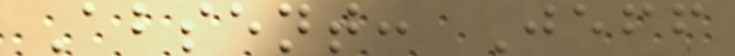Absent: Jeff
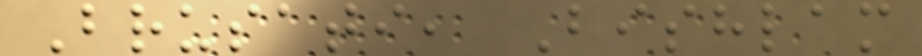Brusati, Bishlam
